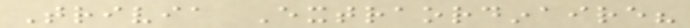Trivia Extraordinaire?
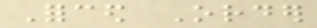Forced Order
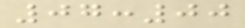07:00
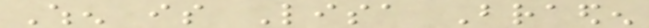When is Lisa Braeden
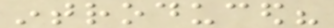introduced?
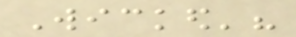Wicked'?
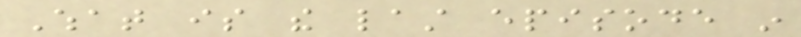What is the last episode in
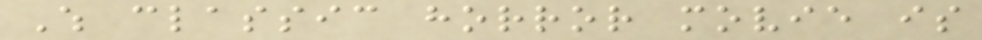Which classic horror movie is
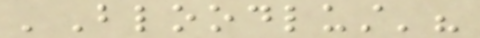'Bloodlust'?
